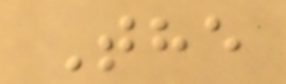The
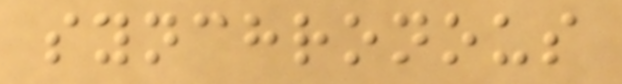synchronous
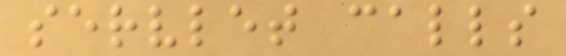servlet calls
